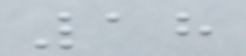18
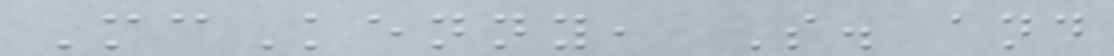McKenny, S. and
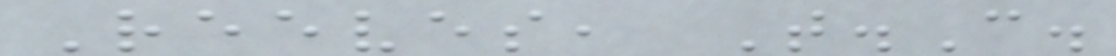Reeves, T.C.
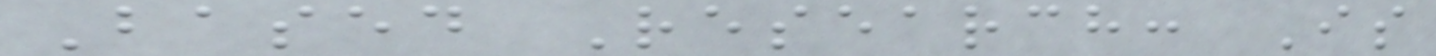Based Research: Is
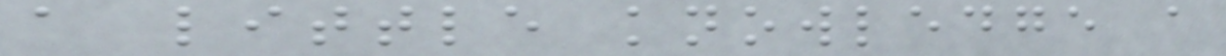a little knowledge a
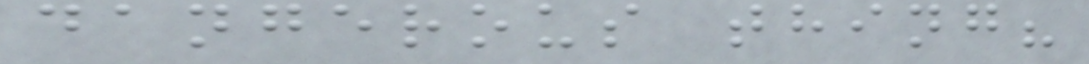dangerous thing?
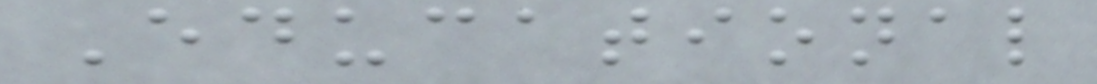Educational
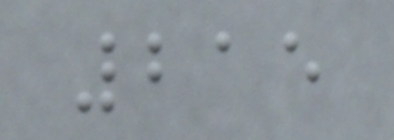215
